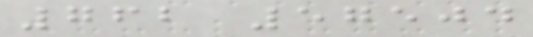762 57504
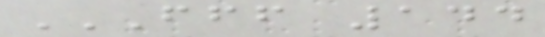FFF 144
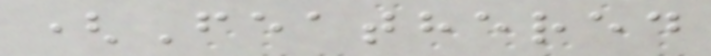(Feathered
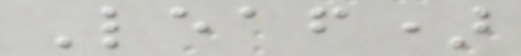Leaf)
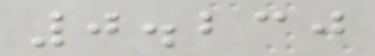0.230
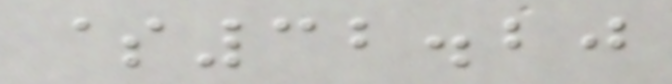$32.20
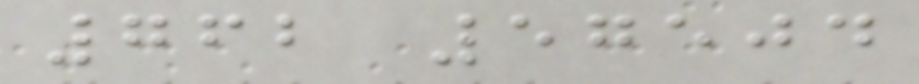762 57504
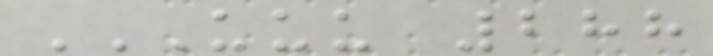UUU 288
